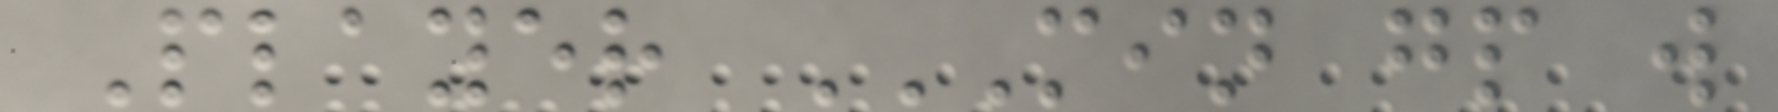Player MIN GP W
